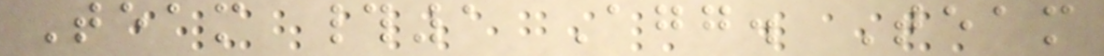Team #1 Agg. Team
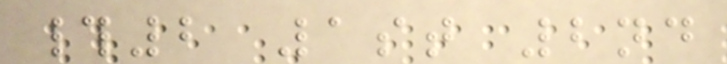#2 1st 2nd
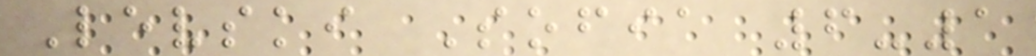Levski Sofia 6-1
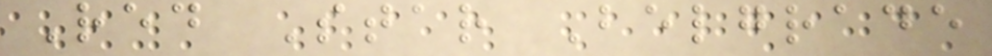Red Star Belgrade
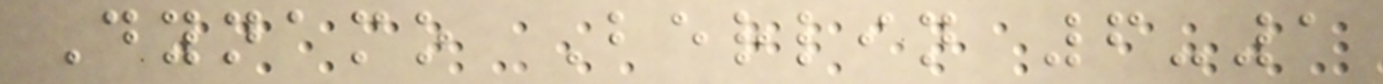Dynamo Berlin 6-1
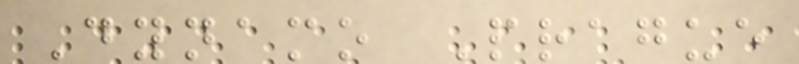Dynamo Prague
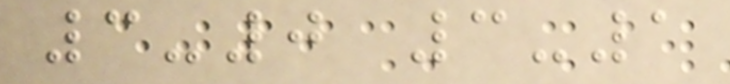3-0 3-1
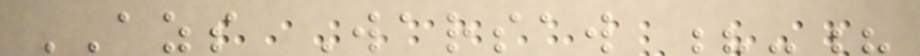AZS Warsaw ?-?
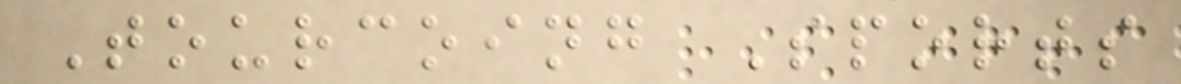Tourcoing Sports
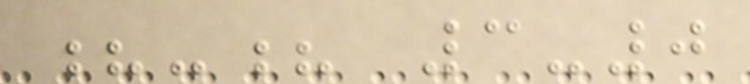?-? 3-0
